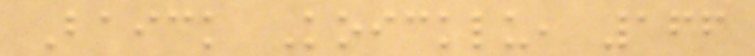Baick Koicklu, 166
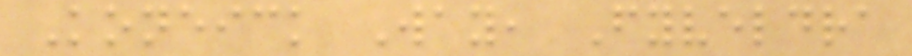Koneick Way, Fyveldra
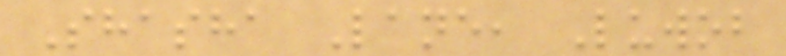Shasha Lane, Luwob
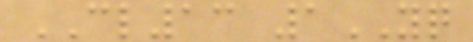CL13 1YQ
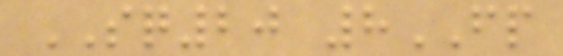SQ20 8FP
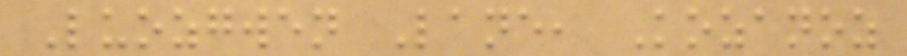Luozgwen Lane, Kozanoz
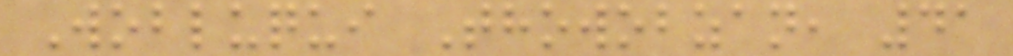Wobluqui Thowobzan, 41
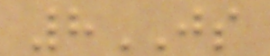8JS
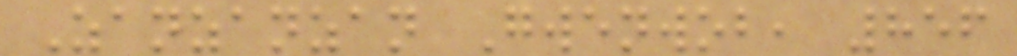Zanzanzan Gwenwob, 856
